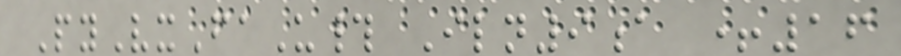PyVxFaU# Iln9a +16
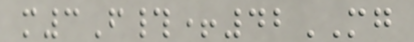m3F#+42MG
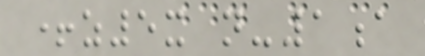+z5x n-1a
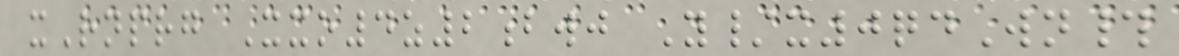xRnprg Xxo4z2bwj Y/x0qdWn#
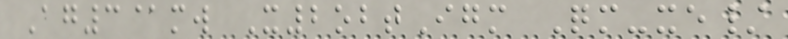Ag3@mw X2obtIgm Qm-xe/
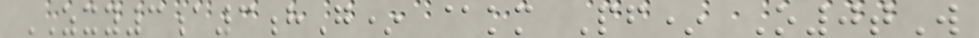ZXY3a3hG* @km Pf* O0tW
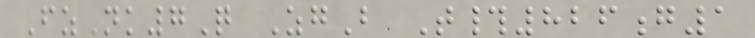FzNk7Q ZgB T#826g1
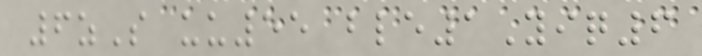6zS uu55 ble1Yiq6
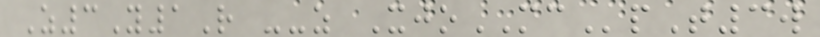Z3Y1R --z XjoMCpT3w
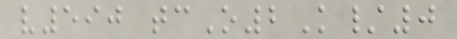v590 tcO2K/0
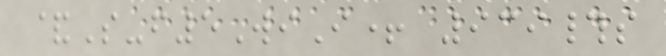&S-f5WiI+ 939#s
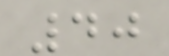40
